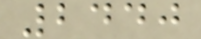2440
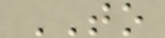TO
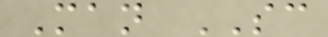Man SC
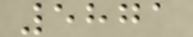5871
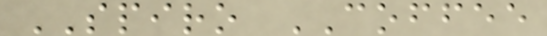SPIRO COFFEE
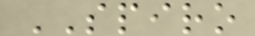SPIRO
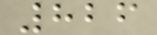826
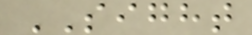SIGHT
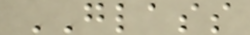GLASS
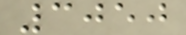3050
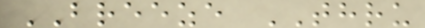BREEZE THRU
